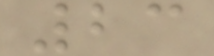23
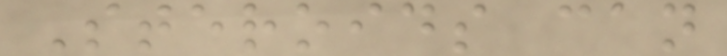Steroids can
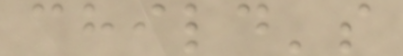child's
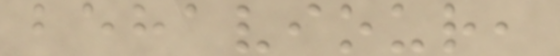behaviour,
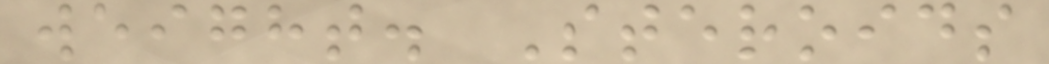weight. Steroids
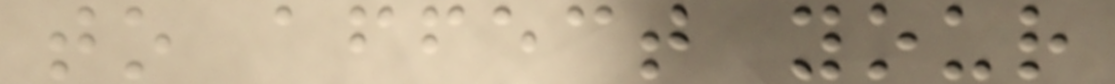to affect your
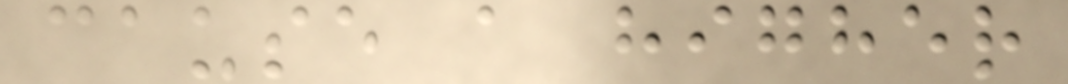cause a higher
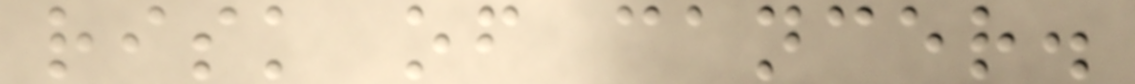risk of cancer.
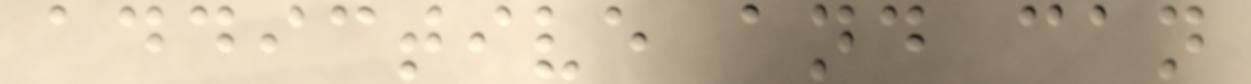addictive and can
